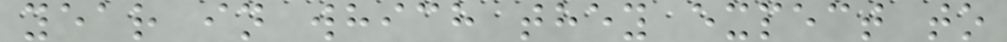year in which they expect to
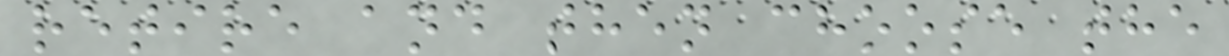retire and then choose the
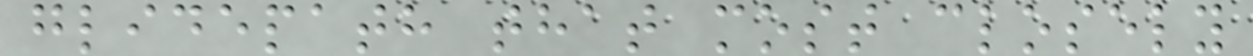glidepath that most closely
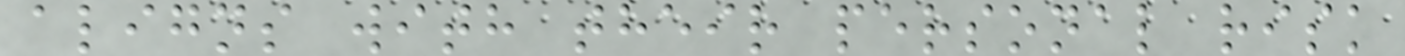aligns with their personal risk
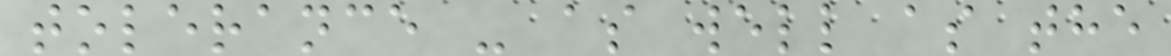tolerance - as well as the
